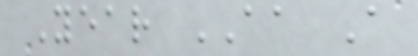Year AA A
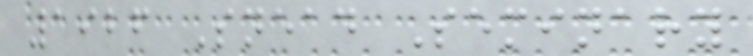1926 Snead Seminary
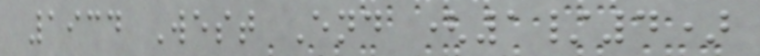1934 West End (1/4)
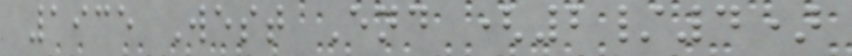1935 West End (2/4)
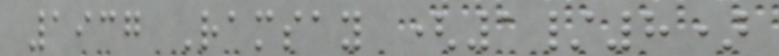1937 Ramsay (1/8)
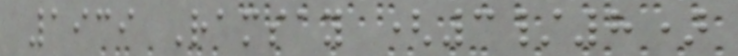1939 Ramsay (3/8)
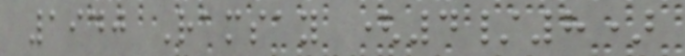1940 Ramsay (4/8)
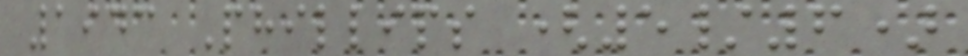1943 Phillips (5/6)
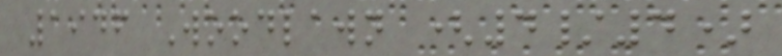1946 Woodlawn (4/4)
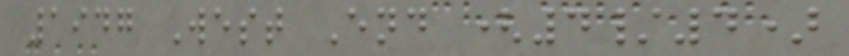1947 West End (4/4)
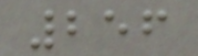256
